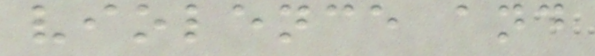violence and
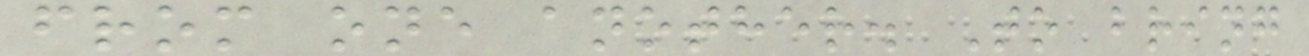from one another. To bring
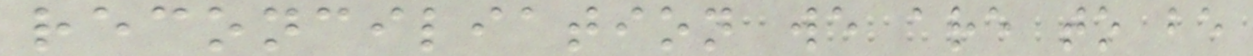reconciliation we are to be
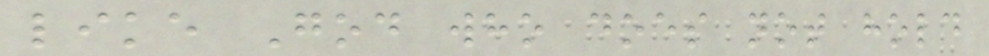like God who does not hold
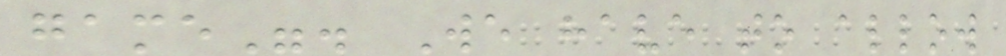game". We have to allow
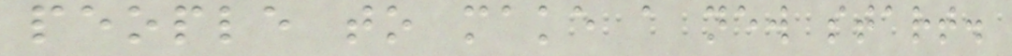people to make a new start.
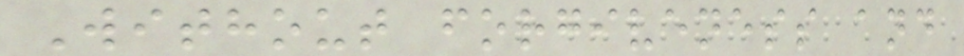Without forgiveness and
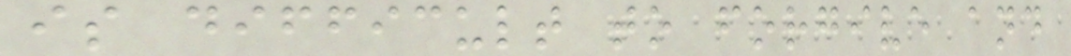is difficult to forgive and
